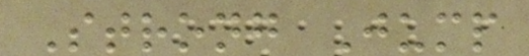Strong Jump
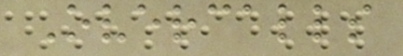Overcalls
